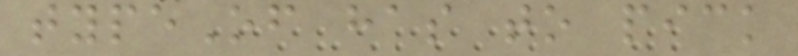typeOf has to pick
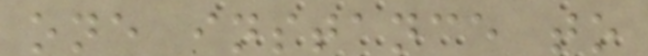one instance to
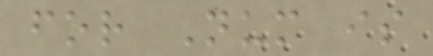for Num is
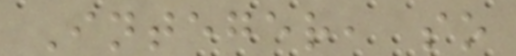Integer, so
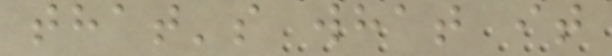that's what it
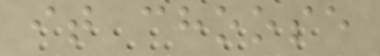it choose
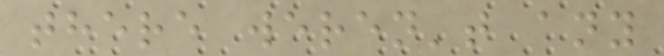there weren't any
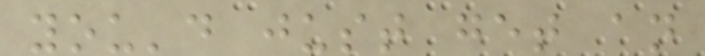you'd just get an
